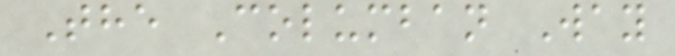The Columban Way
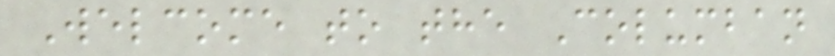Welcome to the Columban
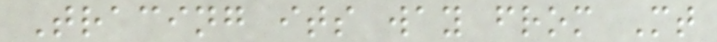Tracing its way from Mt
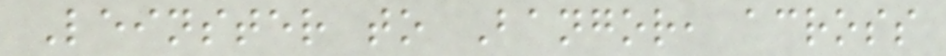Leinster to Bangor, across
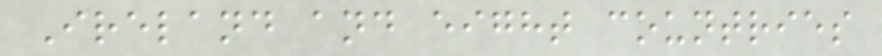Ireland and eight countries
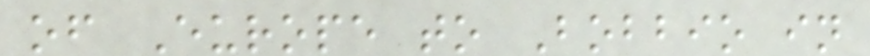of Europe to Bobbio in
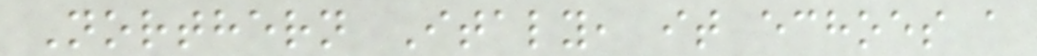Northern Italy, it echoes a
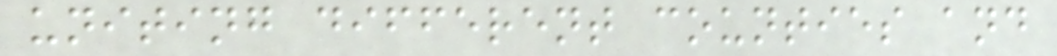uniting different counties and
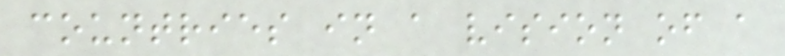countries in a vision of a
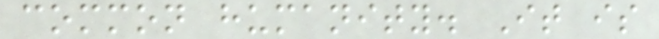common humanity. It is
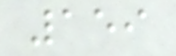159
